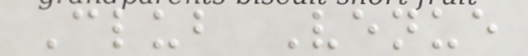Club Venue
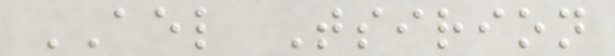AEL Tsirion
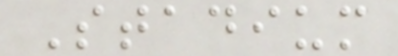Stadium
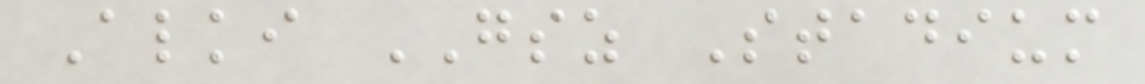Alki GSZ Stadium
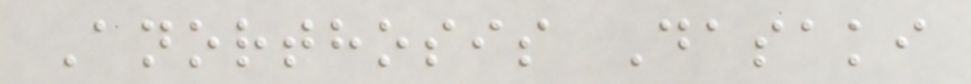Anorthosis Dasaki
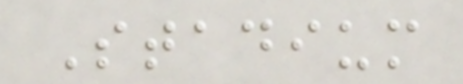Stadium
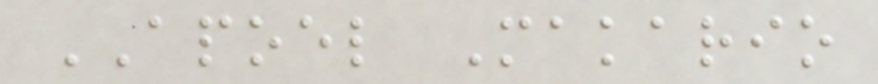APOEL Makario
